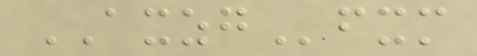AXZGfxm
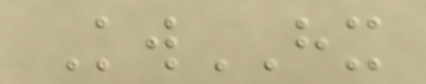KwHX
